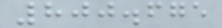800.675
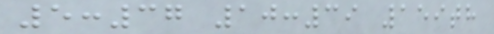5:37 10:39 159th
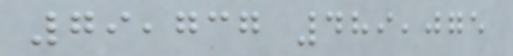79,737 489,075
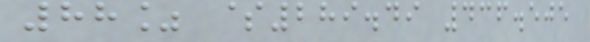88% $289.49 436.505
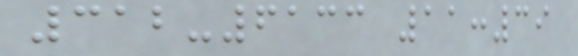312-6133 11:39
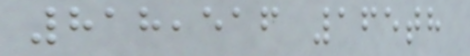818,516 165th
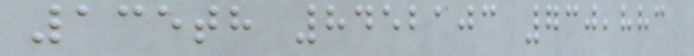135th 8452103 730,883
